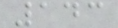143
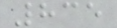835
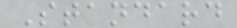Standard
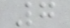7
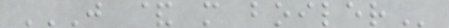J & M BOILER
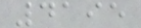4195
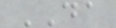DA
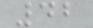42
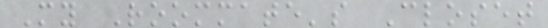My Roommate's Closet
